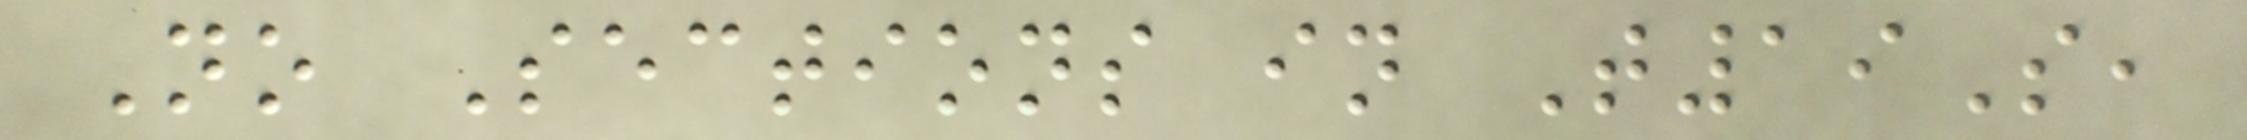No Sections in T19S,
